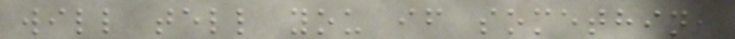will tell you if something
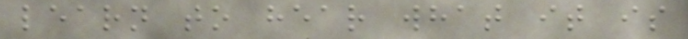learn to hear what it is
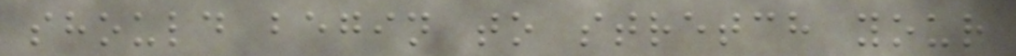should begin to stretch your
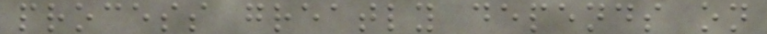process greatly depends on
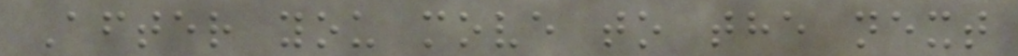After you move to the next
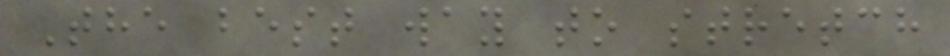The best way to stretch
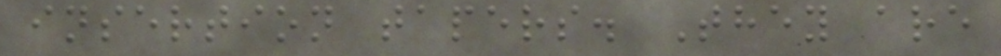insertion tapers. They are
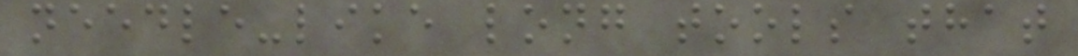needle-like long tools that
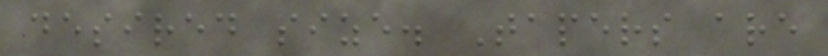desired size. Tapers are
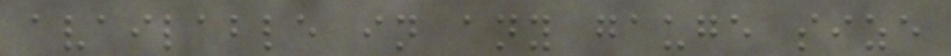available in any gauge size
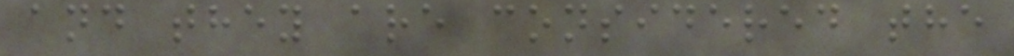and they are considered the
